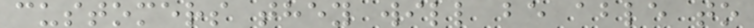customers they will be able to
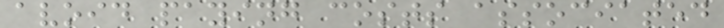avoid paying costs associated
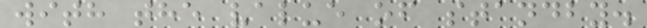with the value of standby.
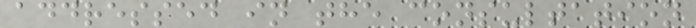addressed in the consultation
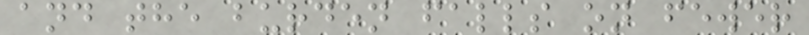and the burden falls on fewer
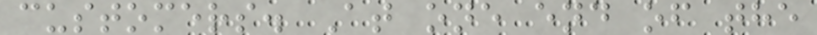customers. At one end of the
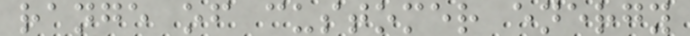range of customer energy
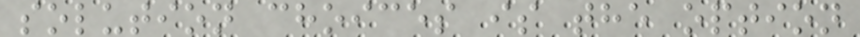solution choices is the option
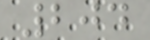204
